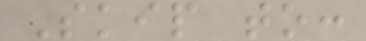Skip to:
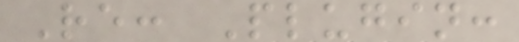Re: Plugin:
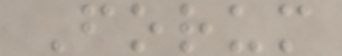Forum
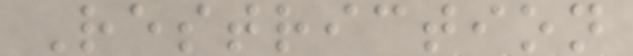Restriction
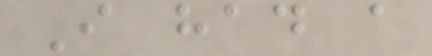I had a
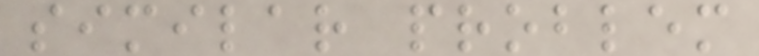similar problem
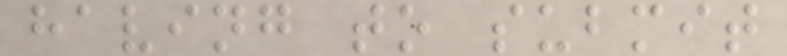having to submit
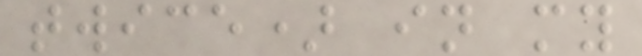twice) in my
